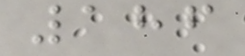186
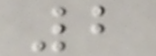2
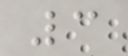3
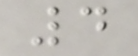4
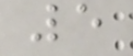5
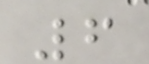6
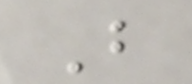B
